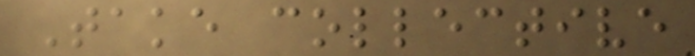Take collective
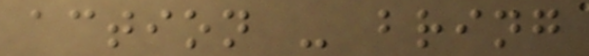action - bring
